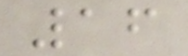16
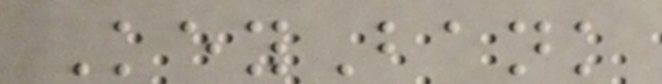KeyBank
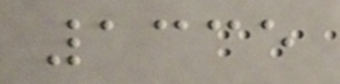1335
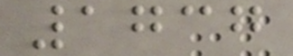1737
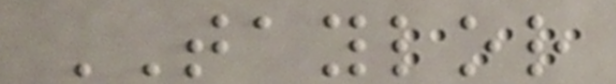TAYLOR
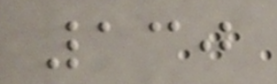130
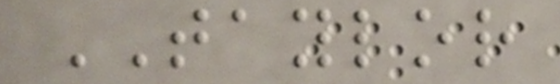TAYLOR
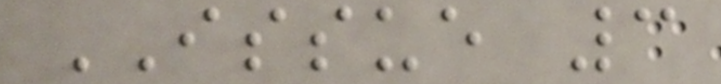ISSUE 3
